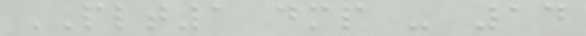PLT1 dmp - 14
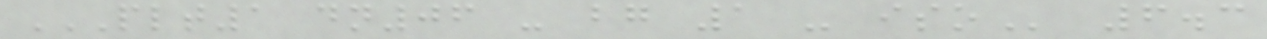PLT1 DN06 - BG 1 - ISO 6.3
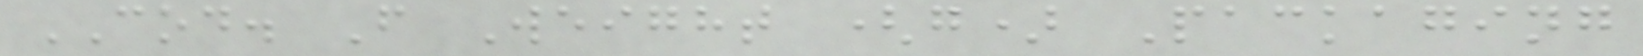COD. F Weight (g) Packaging
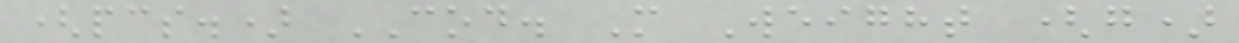(pcs.) COD. M Weight (g)
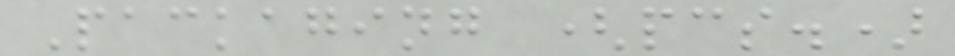Packaging (pcs.)
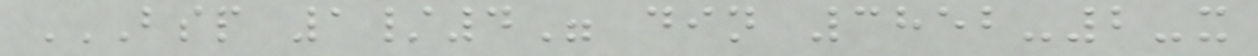BSP 1/4" DIN 3852-2-X
